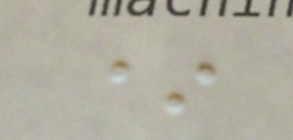*
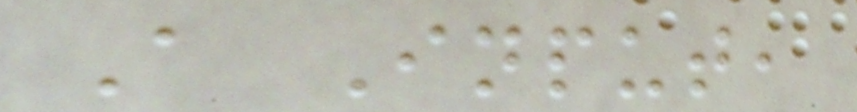A Input,
